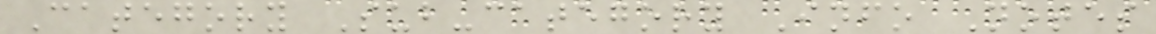Category Sub-category Info Notes
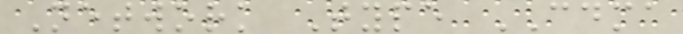Network Type CDMA
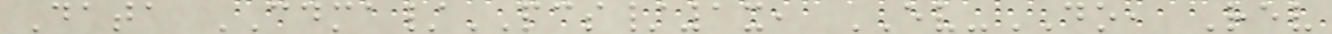Data CDMA/PCS/1x, EV-DO, Rev
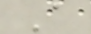A
